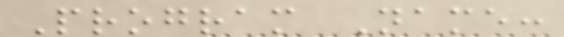Program Name:
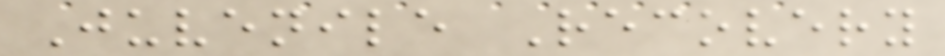Juvenile Recovery
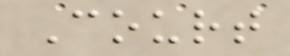Court
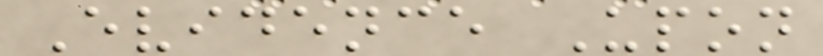Evidence Upon
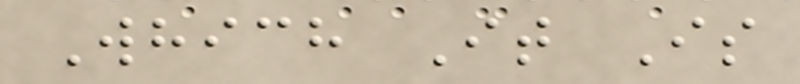Which It Is
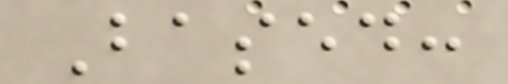Based:
